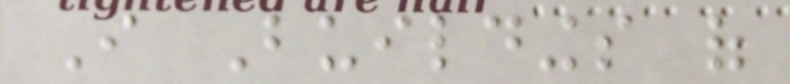I Buildings of
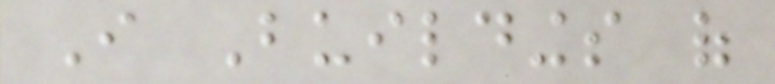I Buildings of
